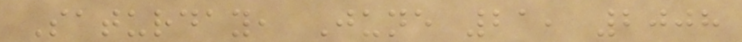Saturday, June 21, 2008
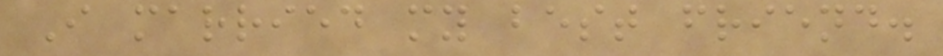I married my best friend.
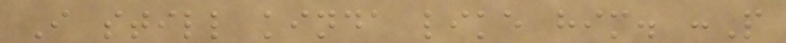I still kinda like him. :P
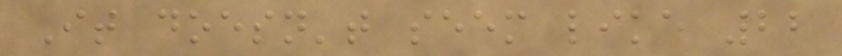It doesn't seem like 22
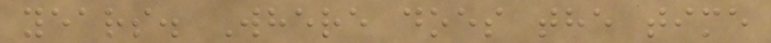years. Where does the time
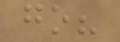go?
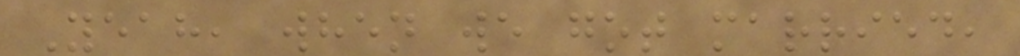Yeah, when we got married,
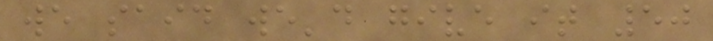we said we'd give it 50
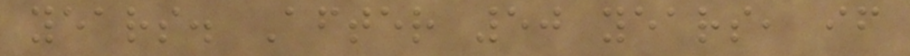years. After 50 years, if
